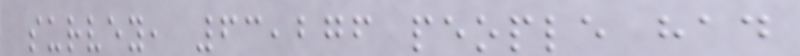survey, 63,276 people had
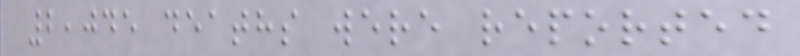2,045 deaths were reported
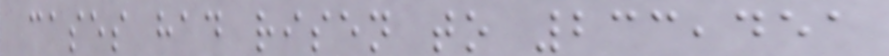cases had risen to 233,451
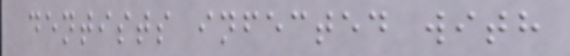dentists infected with
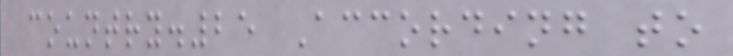country.25 According to
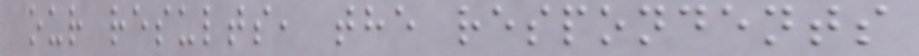our results, the respondents
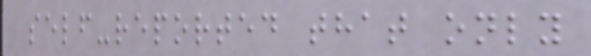self-reported that only
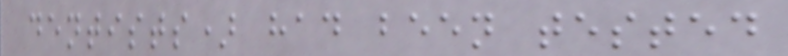dentists) had been tested
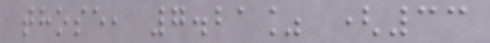those, 7.21% (33
